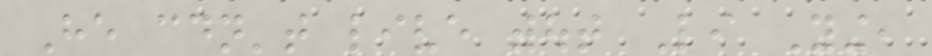He couldn't live without Li Ying,
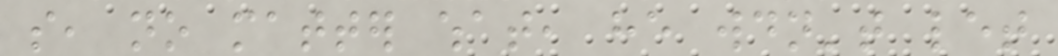so, no matter what, he wouldn't let
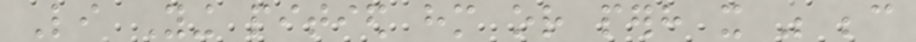Li Ying pitied him or perhaps it was because
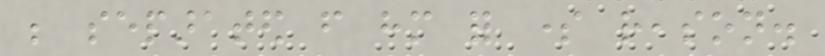be separated from him for some reason.
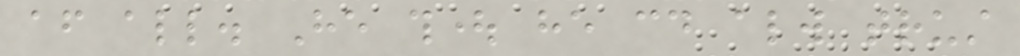after all. He thought he could always trust
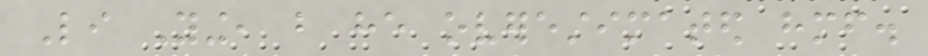Li Ying, but he overestimated himself.
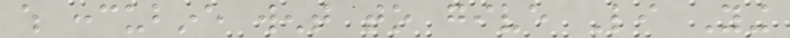which concubine went to give Li Ying
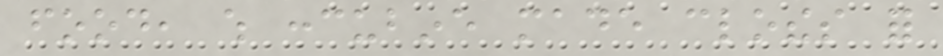food, which concubine made clothes for
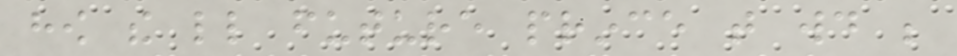how the little future prince that would be
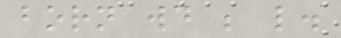born would be like.
